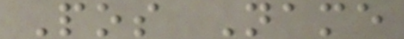Pos Name
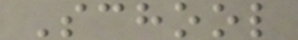School
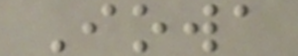Iowa
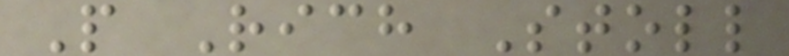P Rich Stoll
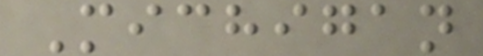Michigan
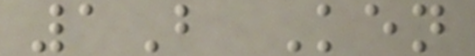1B Ken
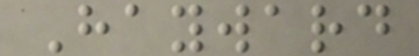Hayward
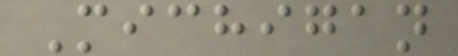Michigan
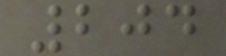204
